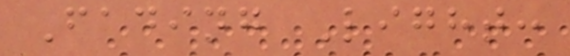Fading Light:
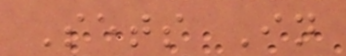Sets In
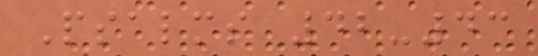Psalms 42-43
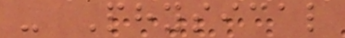- Physical
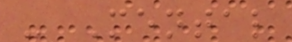- Mental
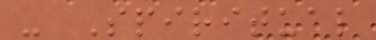- Spiritual
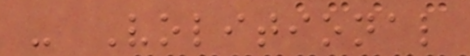- Volitional
